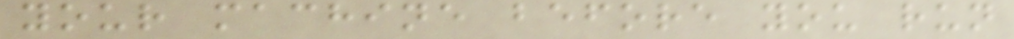your machine before you run
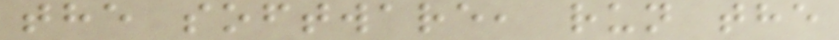the software, run the
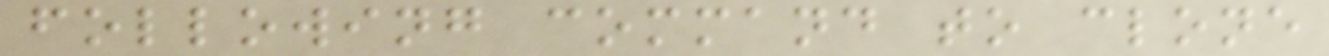following command to clone
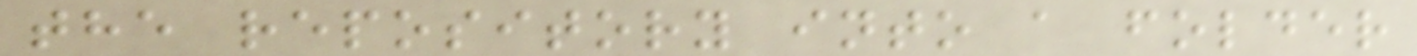the repository into a folder
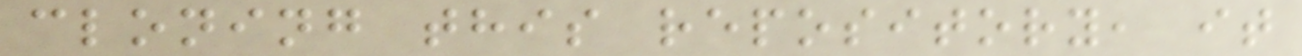cloning this repository, it
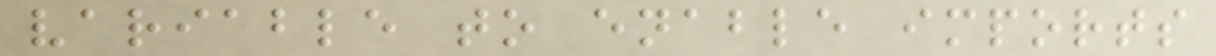variable to enable imports
